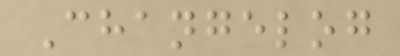Changelog
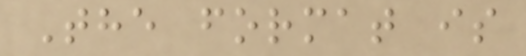The format is
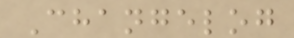Changelog
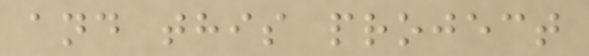and this project
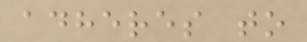adheres to
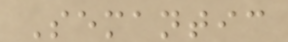Semantic
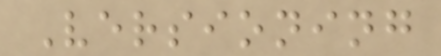Versioning
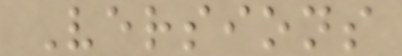Versions
